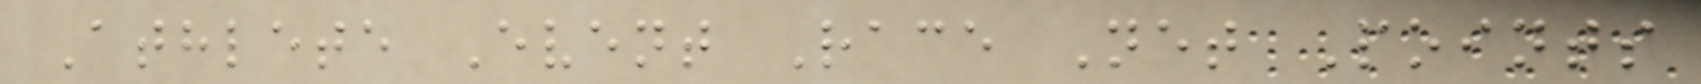Athlete Event Race Net Points
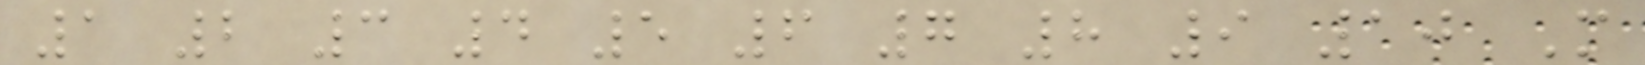1 2 3 4 5 6 7 8 9 10 M
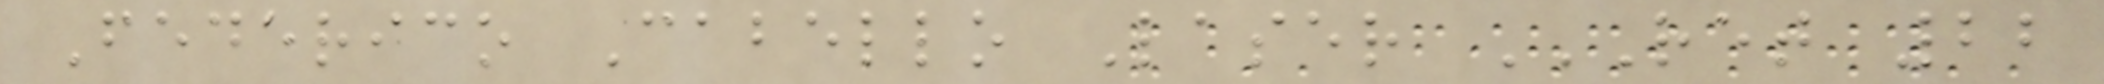Federico Cabello Laser RET 22
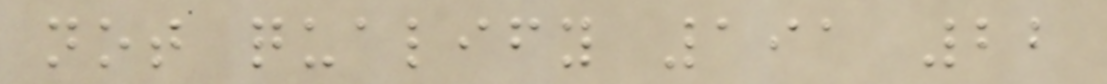not qualify 191 22
